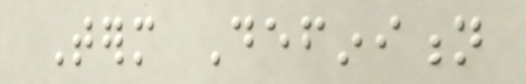Term Definition
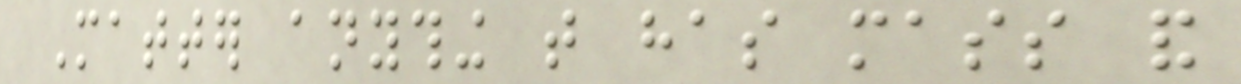Matter anything that has mass and
